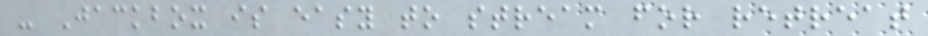- Jackbox is easy to stream for retreat
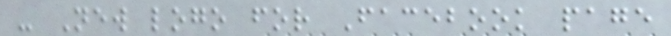- New logo for Facebook page
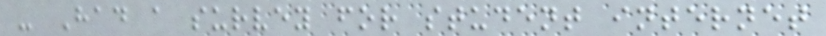- Had a survey for student internet
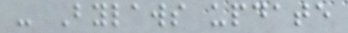- Bylaws update
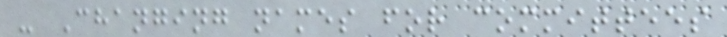- Changing names for committees
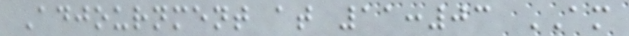Adjournment at 11:03 AM
